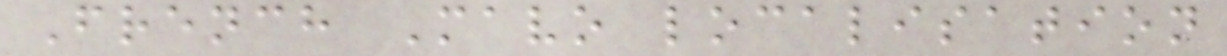French Mavo localisation
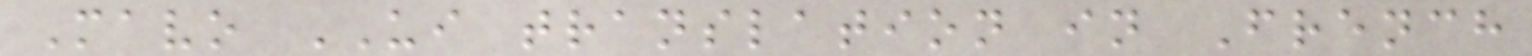Mavo UI translation in French
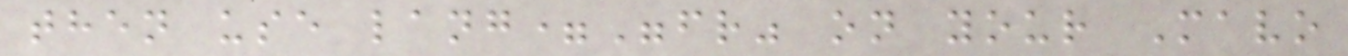then use lang="fr" on your Mavo
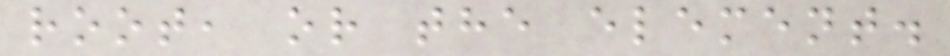root, or the element.
